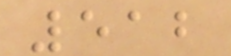512
